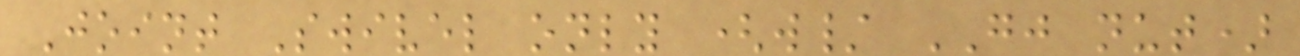Joint Swivel only (w/ GJ nut)
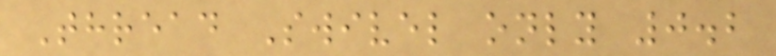Thread Swivel only 0.2
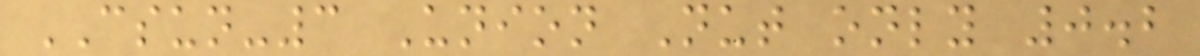CSUN-3 Union Nut only 0.2
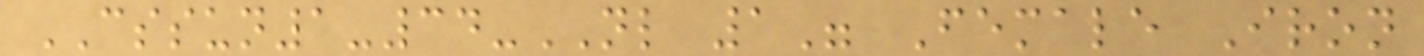CSSUN1-34-NL 1" Female Iron
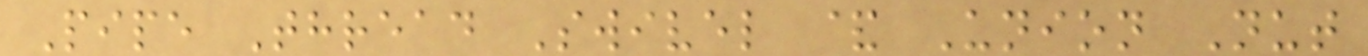Pipe Thread Swivel & Union Nut
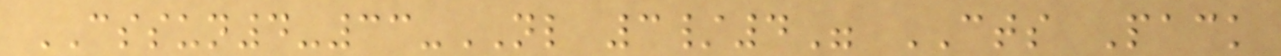CSSUN4-33-NL 3/4" CTS Pack
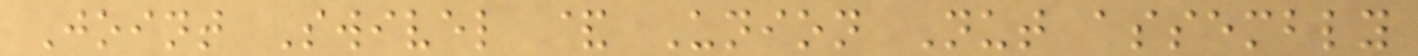Joint Swivel & Union Nut assembly
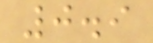0.9
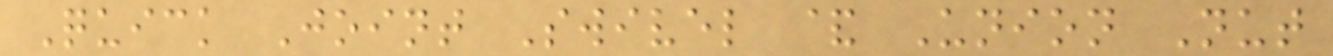Quick Joint Swivel & Union Nut
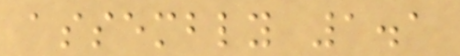assembly 1.1
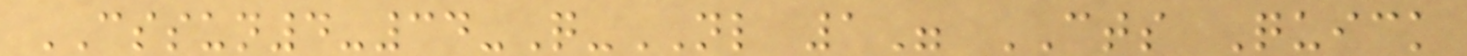CSSUN4-34-Q-NL 1" CTS Quick
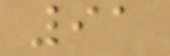91
